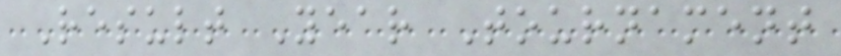Result Year Tournament
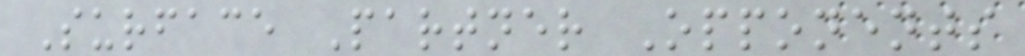Surface Partner Opponents
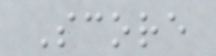Score
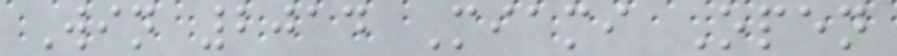Win 2014 Miami Open
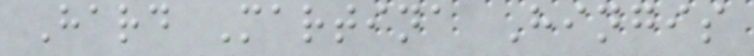Hard Martina Hingis
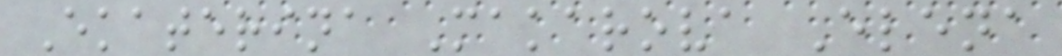Ekaterina Makarova Elena
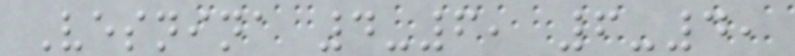Vesnina 4-6, 6-4,
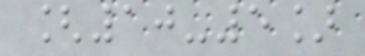[10-5]
